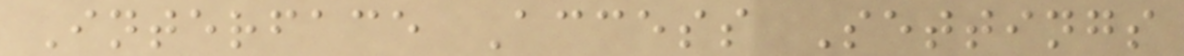Interface Access Settings
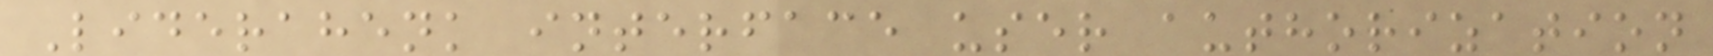Liderahenk interface user authorization
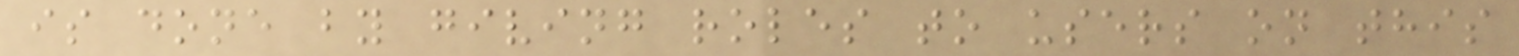is done by giving roles to users on this
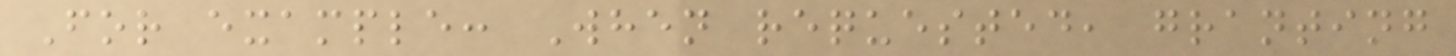For example: When requested, granting
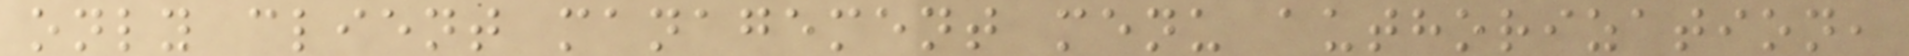only client management menu authorization,
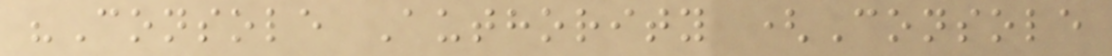"Console Authority (Console
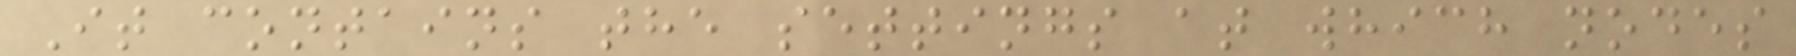It contains the settings at which nodes
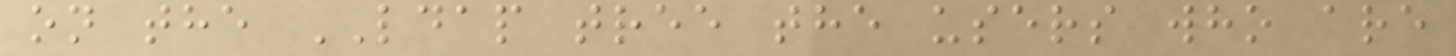on the LDAP tree the users who are
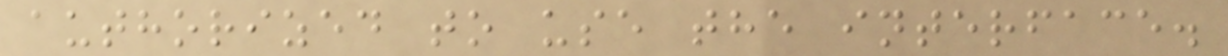authorized to use the interface.
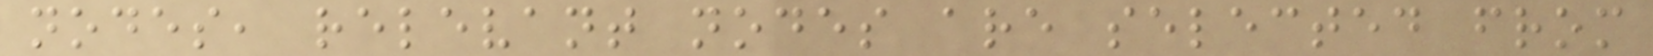nodes, relevant nodes are selected from
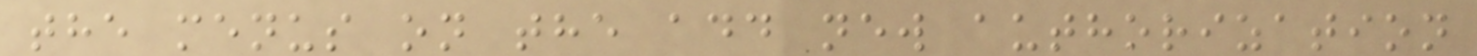the menus on the add new authorization
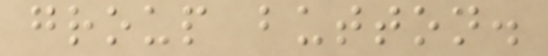group button.
